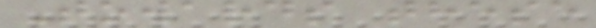Towards these
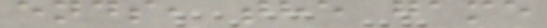ends, the game
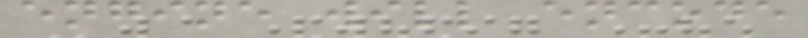engine will encode
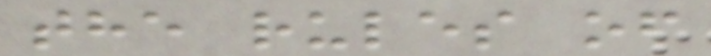the rules of
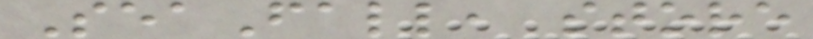SeaFall, store
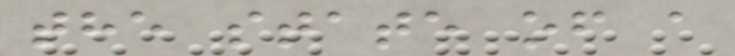the state of a
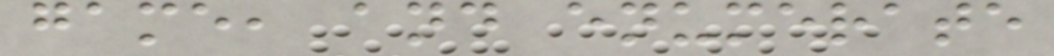game, and enumerate
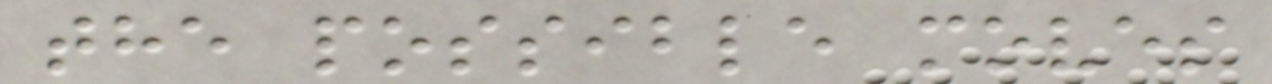the possible moves
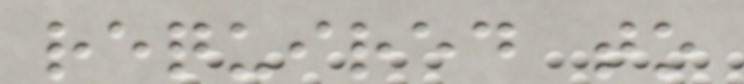required to
